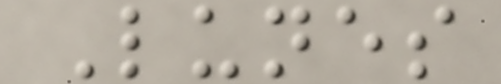Lunes
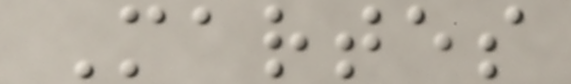Martes
